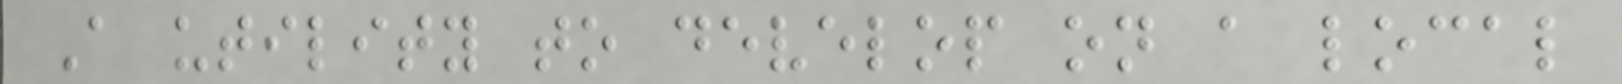A utility to develop on a local
